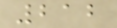212
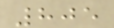805
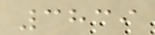3839
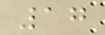17
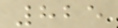825
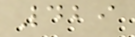429
